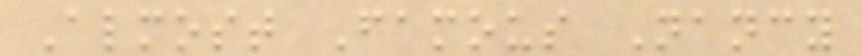Almost Famous Nancy
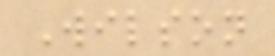Wilson
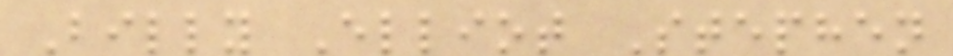Billy Elliot Stephen
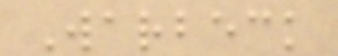Warbeck
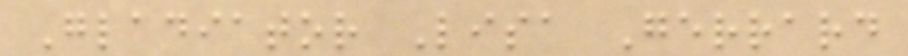Gladiator Lisa Gerrard
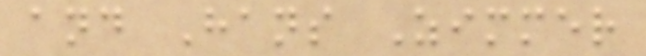and Hans Zimmer
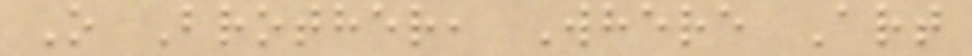O Brother, Where Art
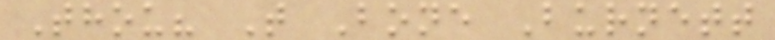Thou? T Bone Burnett
